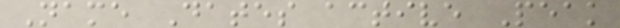Name Dates active Peak
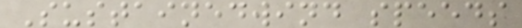Sustainedwind speeds
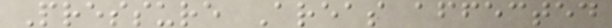Pressure Areas affected
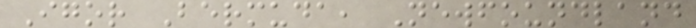Igor Bermuda, Newfoundland
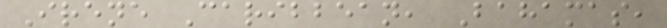Irene Caribbean, Bahamas,
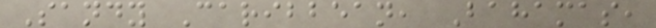Sandy Caribbean, Bahamas,
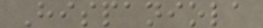Hispaniola
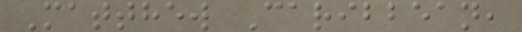Matthew Caribbean,
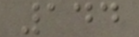144
